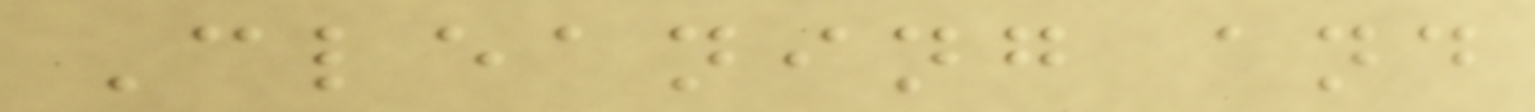Cleaning and
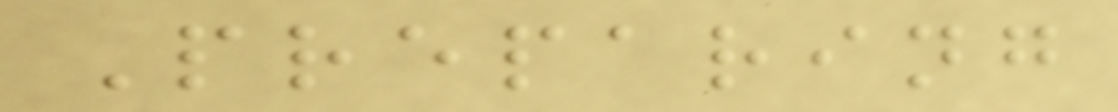Preparing
